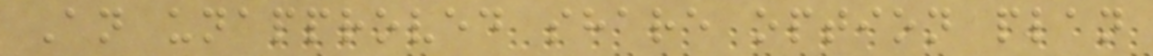An unapproved share option plan
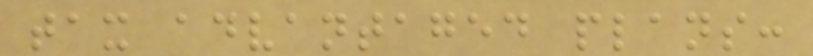tax advantaged plans:
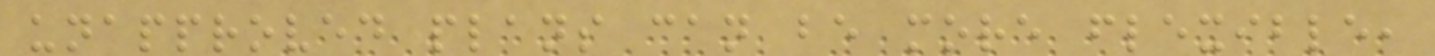unapproved plans can be more flexible,
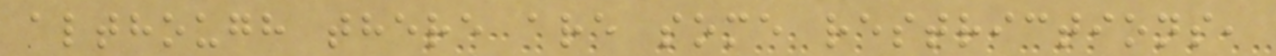although there are some restrictions,
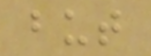but
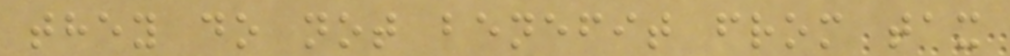they do not benefit from tax
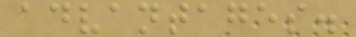advantages.
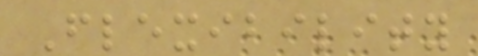Flexibility
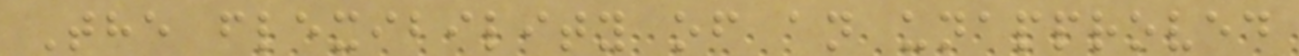The flexibility of an unapproved
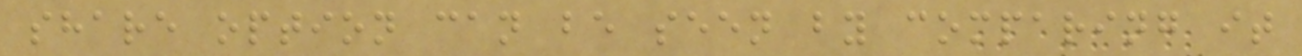share option can be seen by comparing it
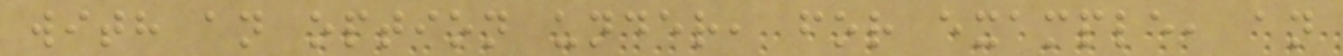with an option under, for example, an
